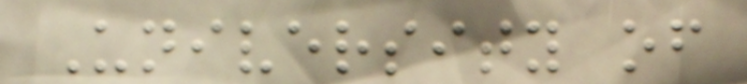University of
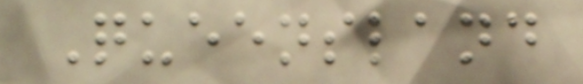Queensland
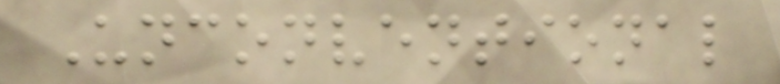Unconventional
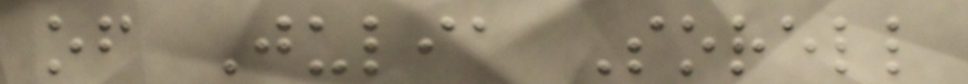of Julia Sorell
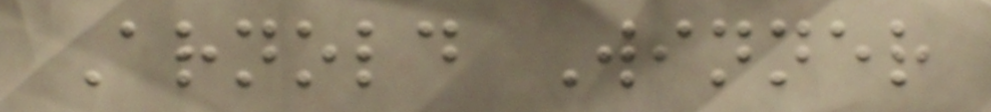Arnold Winner
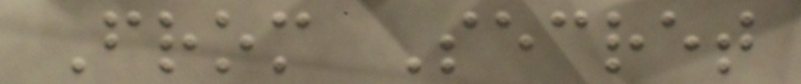From Secret
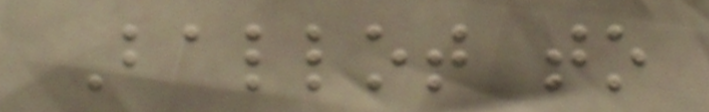Ballot to
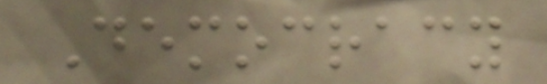Democracy
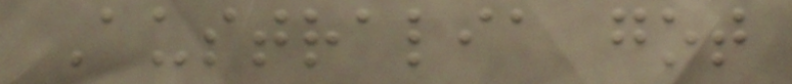Australia got
